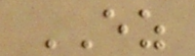EZ
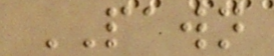PAWN
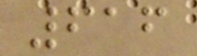616
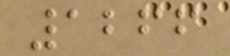1266
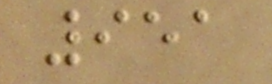951
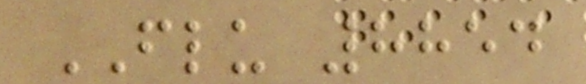FLU 8854
